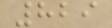829
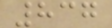837
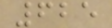625
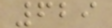629
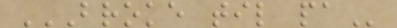BROKE TIL PA
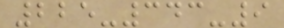225-343-9
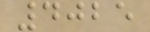4025
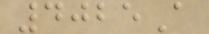4025A
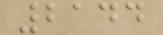2144
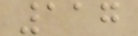117
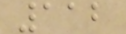112
